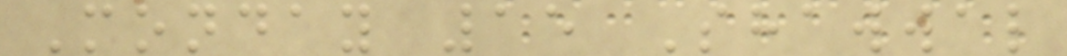Monday 15 Shawwal
